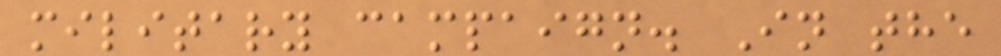military campaign. In the
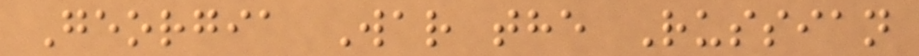Georgia War the Russian
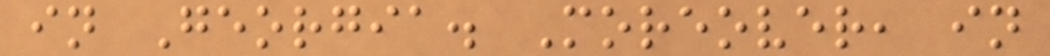in Georgia. Moreover, in
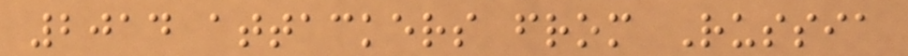2014 attackers from Russia
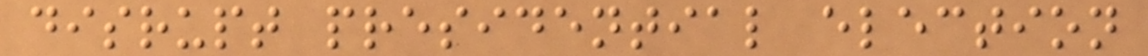disrupt presidential election
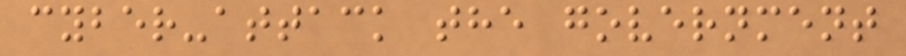cyber-attack the government
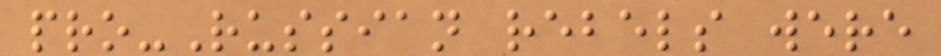pro-Russian rebels were
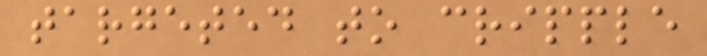targeted to cripple
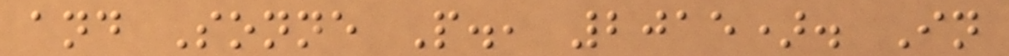and Sonne P., 2015). In
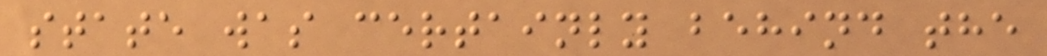state was certainly behind the
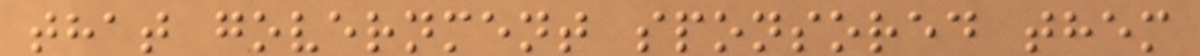that government sponsored them
